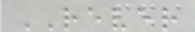REVER
